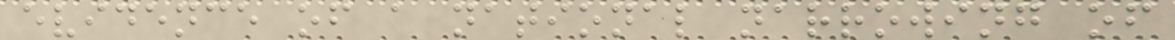evidence of a national narrowing of
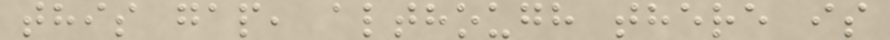this gap, although there is
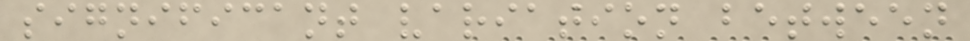significant variation between
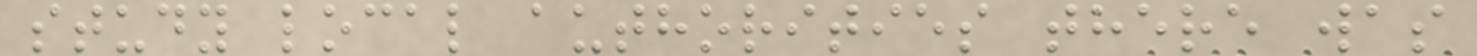study local authorities there was
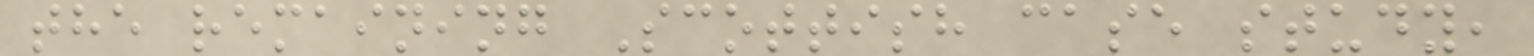the remaining Scottish case study,
